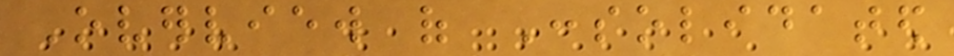Overview of Consolidated
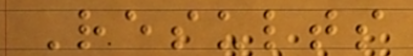Results
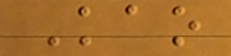Kao
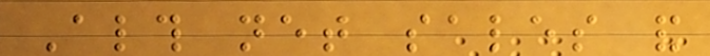Although net sales and
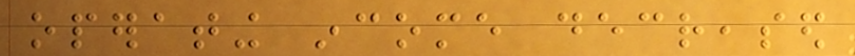operating income decreased
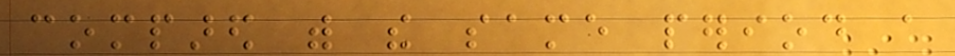compared with the same period a
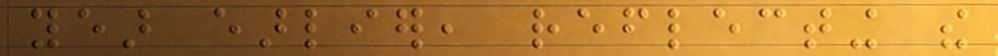year earlier, reflecting the
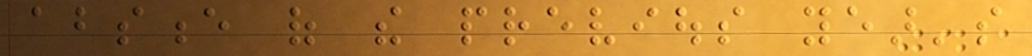absence of the previous year's
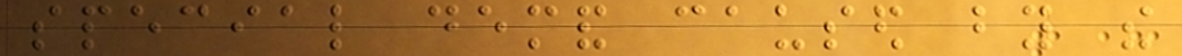special demand caused by the
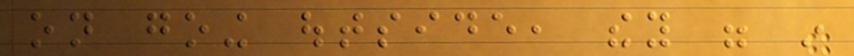on going outside, they were in
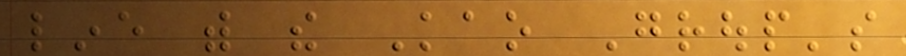line with the Kao Group's
